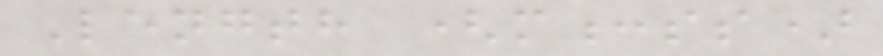Length (m:ss)
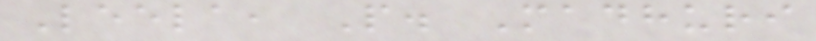Leela, P. Madhuri
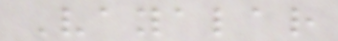Vayalar
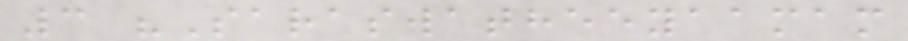3 "Saraswatheeyaamam
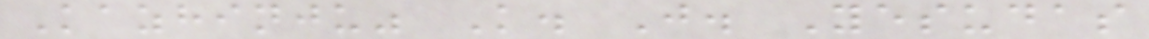Kazhinju" K. J. Yesudas
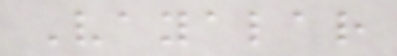Vayalar
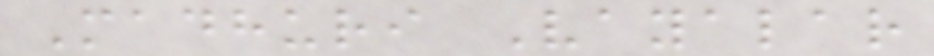Madhuri Vayalar
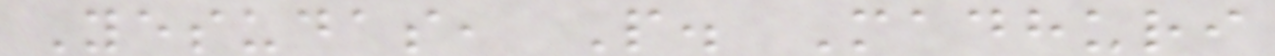Yesudas, P. Madhuri
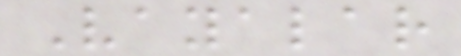Vayalar
